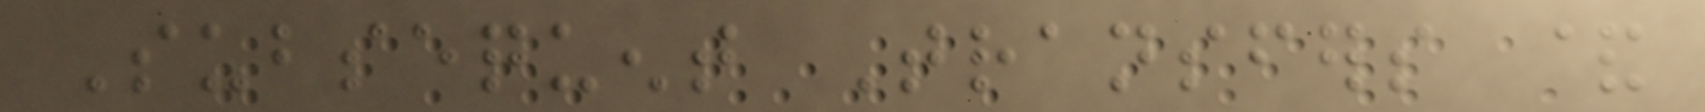Subsequent Transfers &
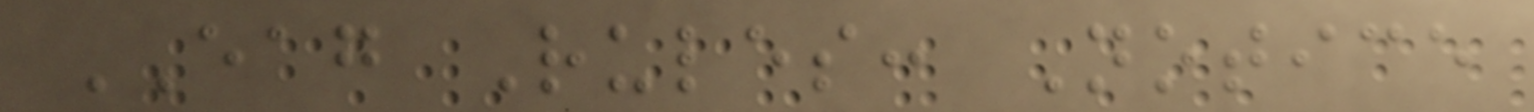EAG Rules: Notice
